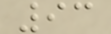93
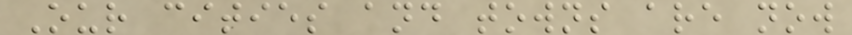Our cities and towns are now
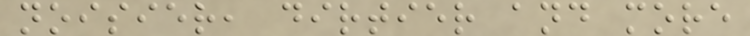noisier, dirtier and more
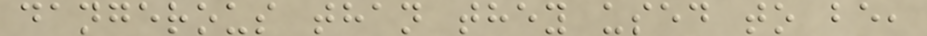dangerous than they used to be,
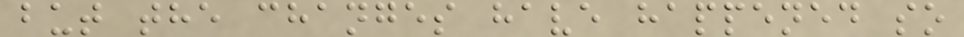but the changes have happened so
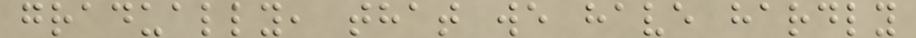gradually, that we have hardly
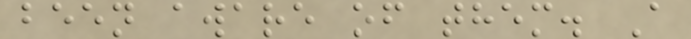been aware of them. A
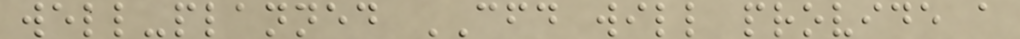well-planned CFD will provide a
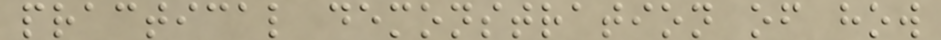practical demonstration of how
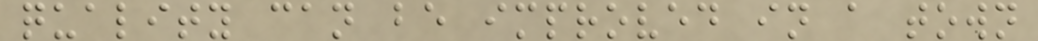quality can be improved in a town
